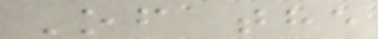Of the
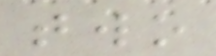two
